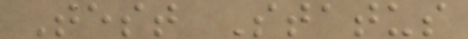Test Status
